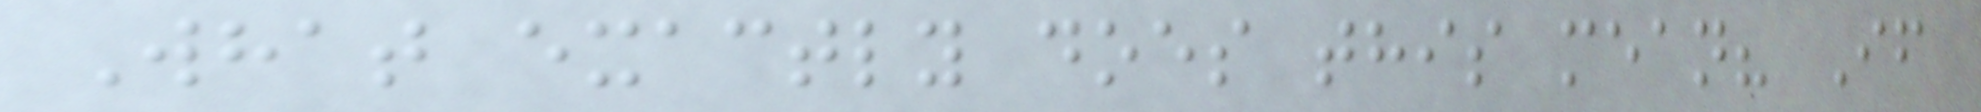What exactly does this mean? If
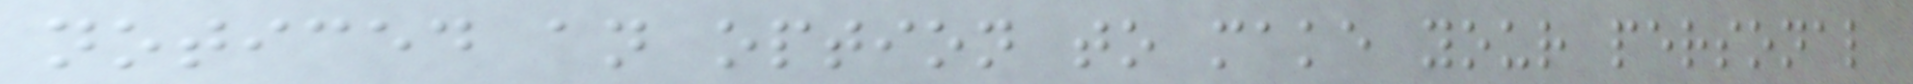noticed an option to make your personal
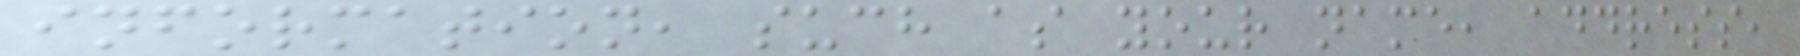information, such as your name, address,
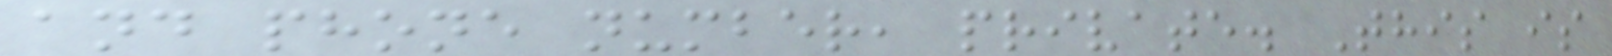and phone number, private. This is
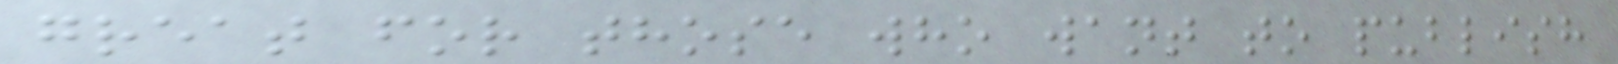great for those who want to publish
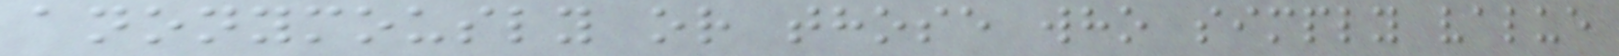anonymously or those who simply value
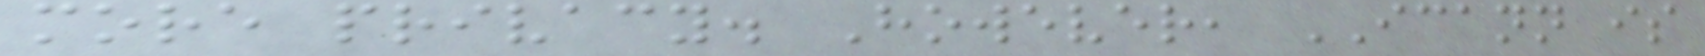more privacy. However, ICANN is
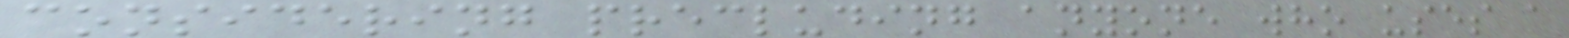considering precluding anyone who uses a
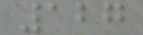127
